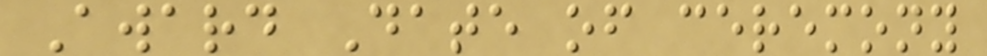Award Date of ceremony
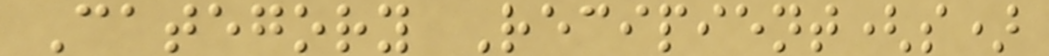Category Recipient(s)
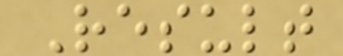Result
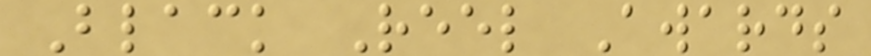Black Reel Awards
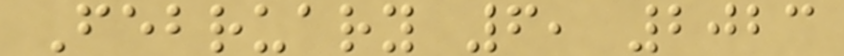February 6, 2023
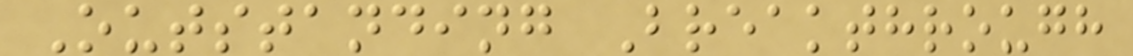Outstanding Breakthrough
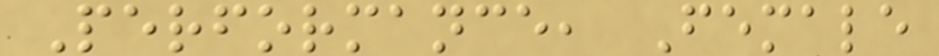Performance, Female
